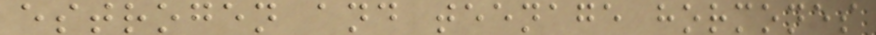estrogen and teenage hormones
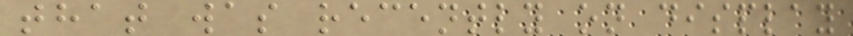that was recently on display
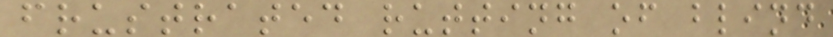frustrated rutting of blind
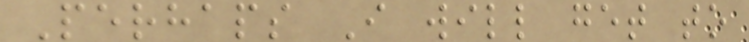Perhaps I will get to
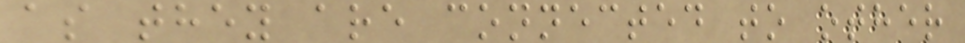as they are connected to other
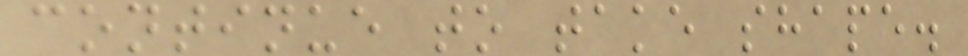continue to take shape.
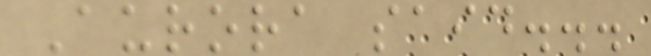Aurora said...
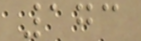173
